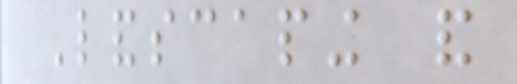Landscaping and
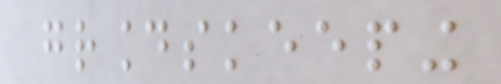groundskeeping
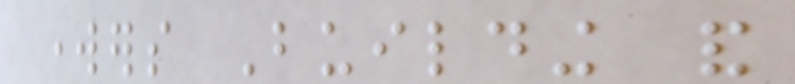workers Building and
